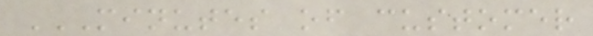MINUTES OF CUSTOMER
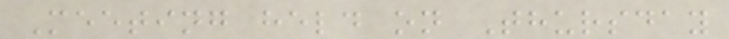Meeting held on Thursday
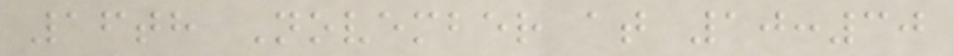16th November at 10:30
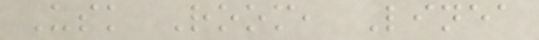Usk Room, Linea
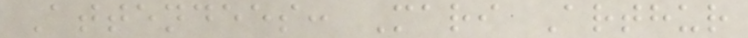Attendees: Mari Arthur
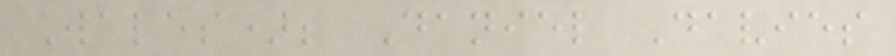Wales); Daniel Davies
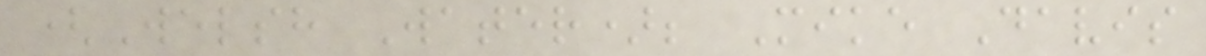(Welsh Water); Mike Davis
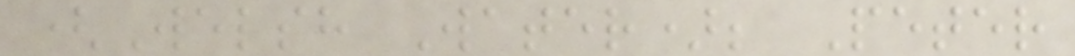(Welsh Water); Peter
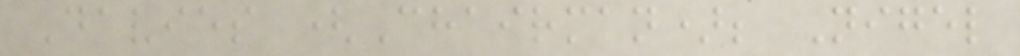Davies (Chairman); Nigel
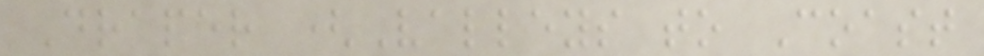Draper (Valleys to Coast
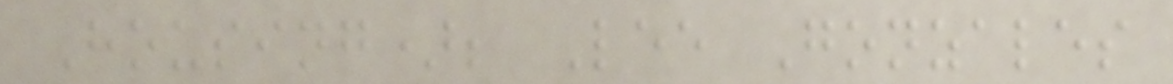Housing); Lee Gonzales
